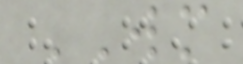WM
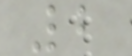2
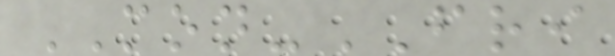MON-FRI
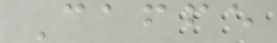Caffe
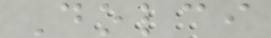Dolci
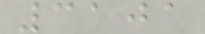3101
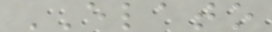ELATO
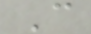C
